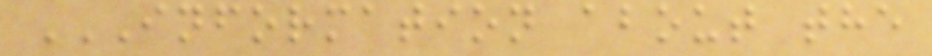INFORMATION ABOUT THE
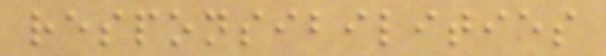responsibilities
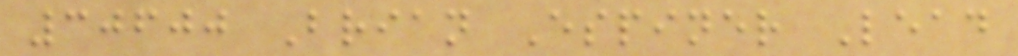30600 Brian Espiner Lead
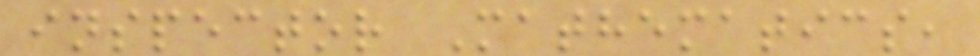inspector Mathematics,
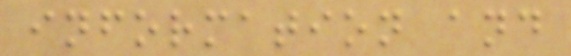information and
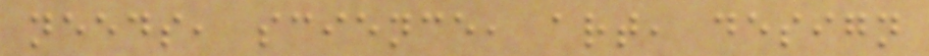needs, science, art, design
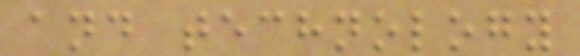and technology
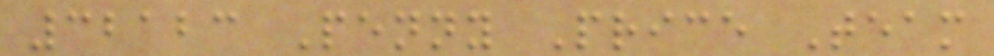32123 Penny Price Team
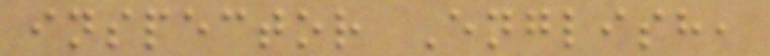inspector English,
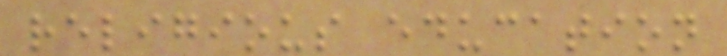religious education
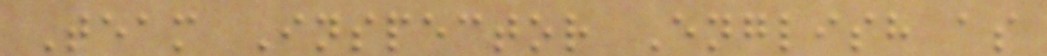Team Inspector English as
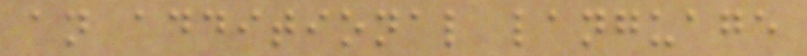an additional language
